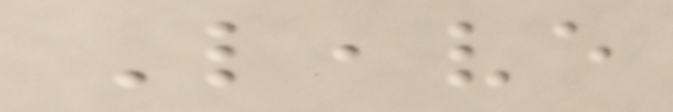Leave
